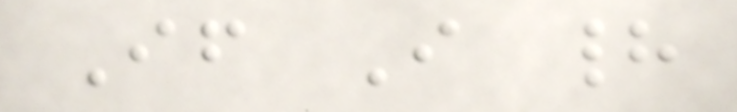If I had
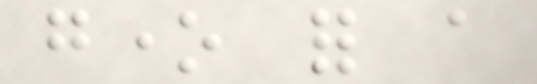gone for a
